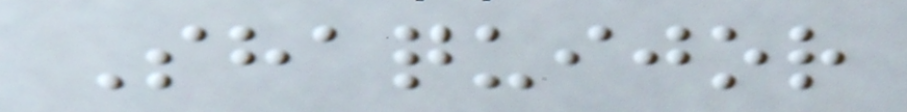Shaquijor
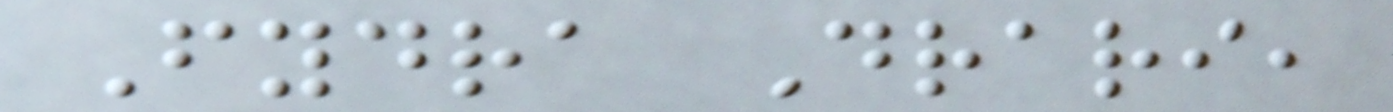Fydra Drari,
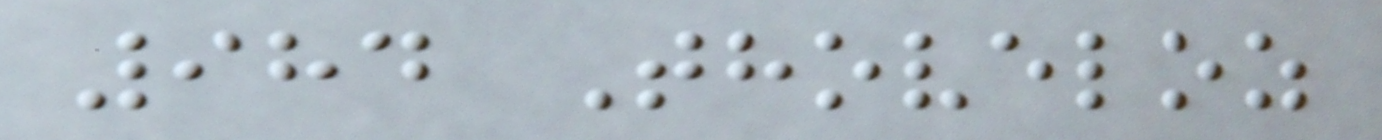984 Thoveloz
